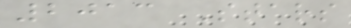2013 Stars
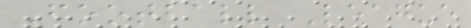Football League
